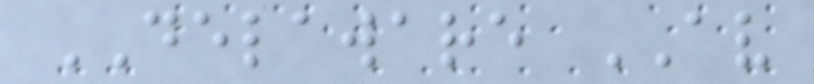DELAWARE AV
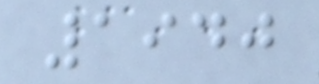1940
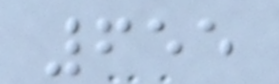655
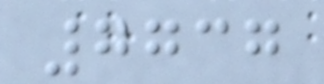7737
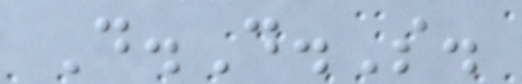D.D.S.
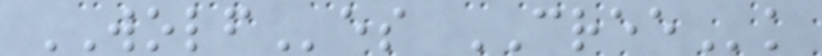WOLFes CREEk
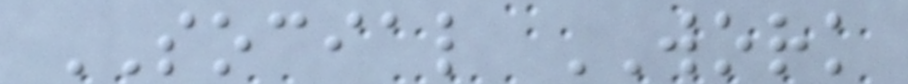SOCIAL WORK
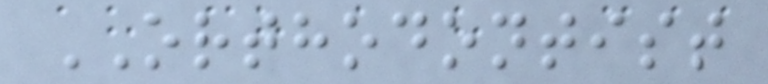ORTHODONTIST
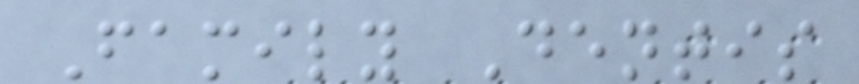Family Dentis
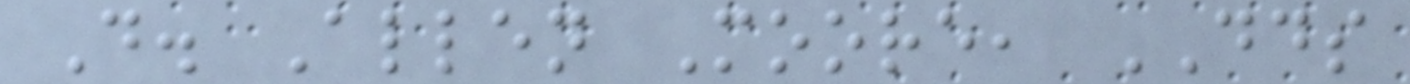D. Allen Moore, DDS
